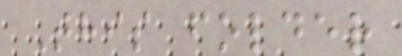This folder
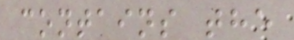contains the
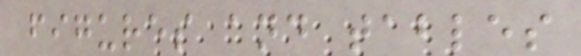figures and tables
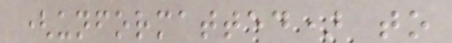(unformatted) to
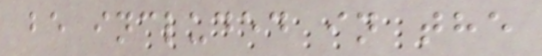be included in the
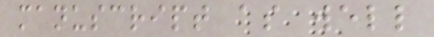manuscript as well
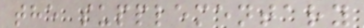the supplementary
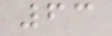63
